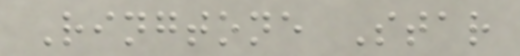Ringtone Star
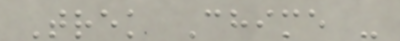Trek Chime -
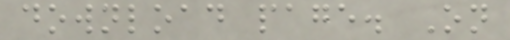download page. On
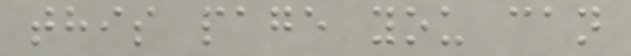this page you can
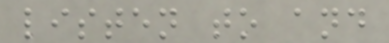listen to and
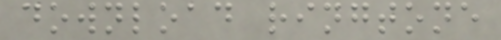download ringtone
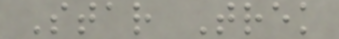Star Trek
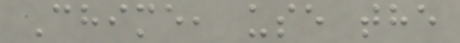Chime, use the
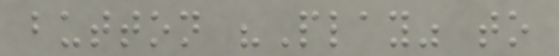button "Play" to
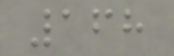168
